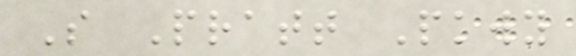S Pratt Pkwy
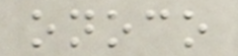onoco
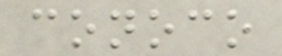conoco
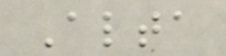Alta
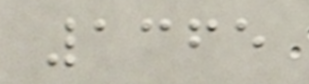1365
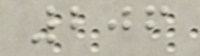206
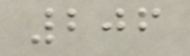206
